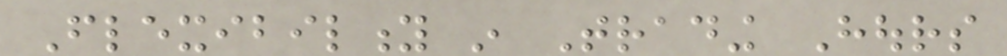Flexibility in Trading Hours
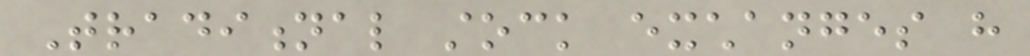Traditional stock exchanges have
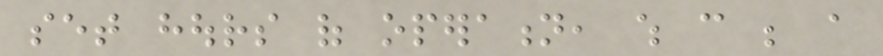set hours of operation, which can be a
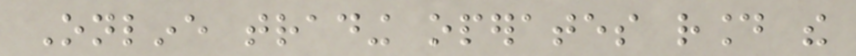Online trading operates round the
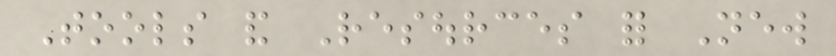Tools and Resources for New
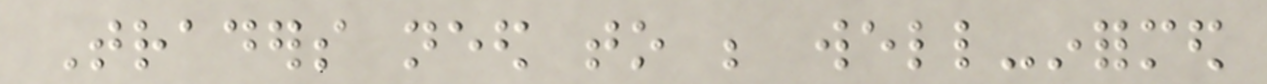Traders need to be well-informed
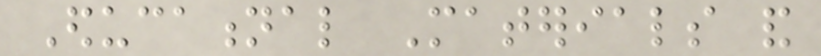Educational Materials and
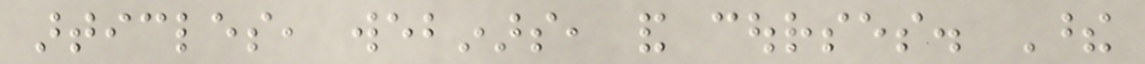articles, webinars, and courses. These
